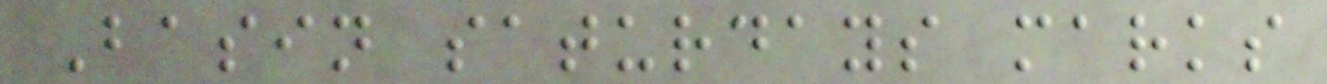Basin saturdays marks
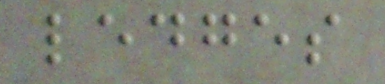ledges
